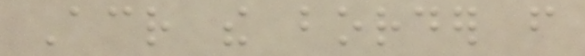Across the border from
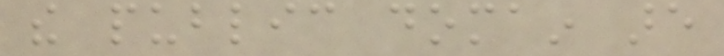the public domain are
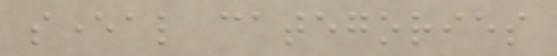several categories
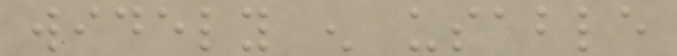widely enough usable
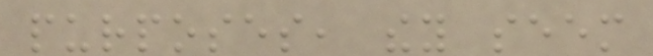purposes, they seem
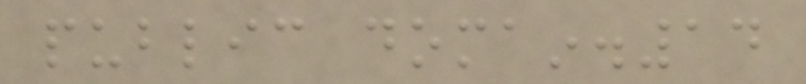public domain.14
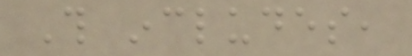This includes,
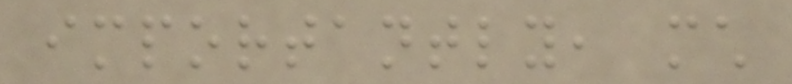importantly, much
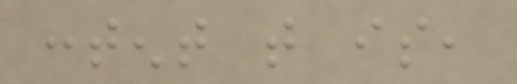content that is,
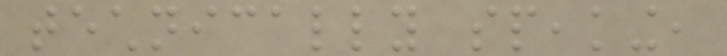technically speaking,
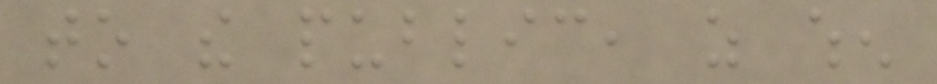to the public, as when
